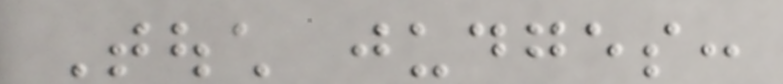Touch judges:
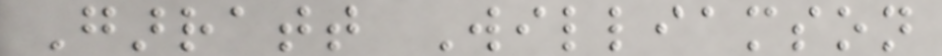Garratt Williamson
